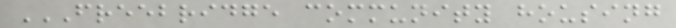FREEBRIDGE COMMUNITY HOUSING
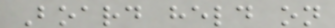Board held on
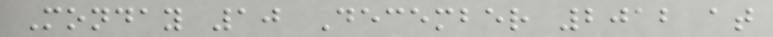Monday 10 December 2012 at
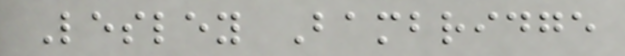Lesley Bambridge
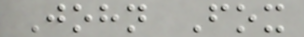John Fox
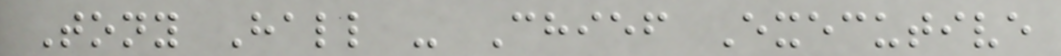Tony Hall - Chief Executive
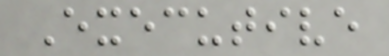Executive
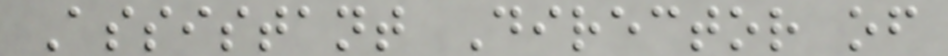Assistant Director of
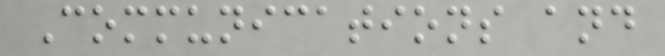Communications and
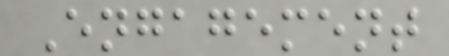Engagement
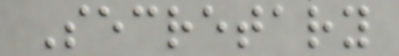Secretary
